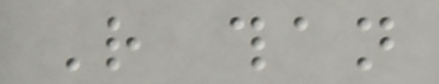Rather than
